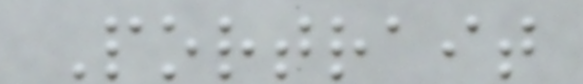Portrait
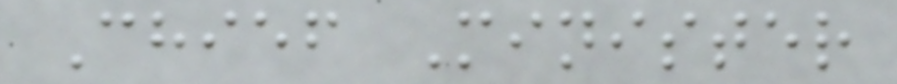Chief Minister
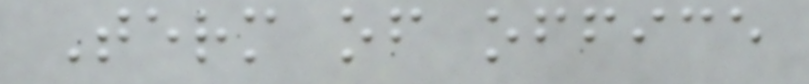Term of office
